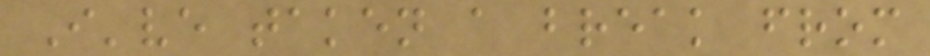I've taken a break from
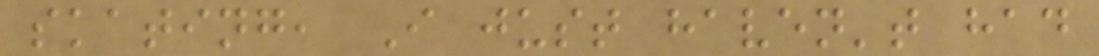skating, I just haven't had
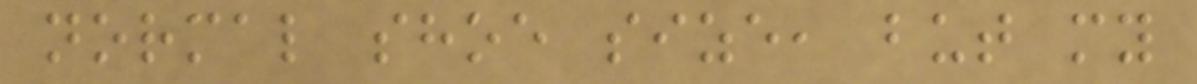normal shoe size, but my
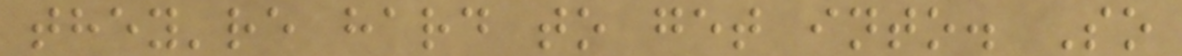they're hard to get into. So
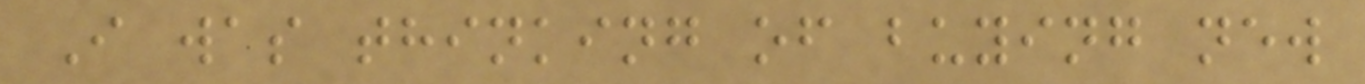I was thinking of buying new
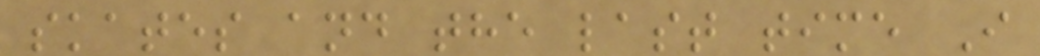skates and the last time I
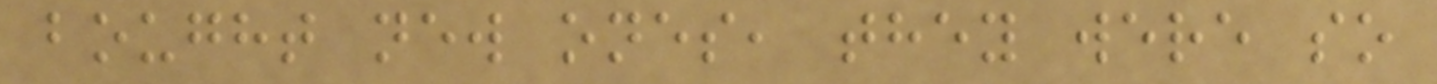bought new ones, they were so
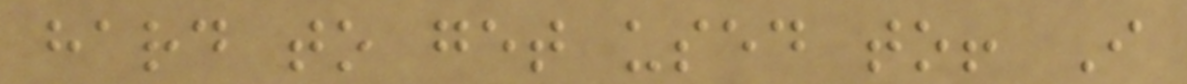hard to get used to! I
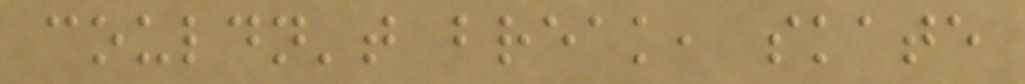couldn't break, skate
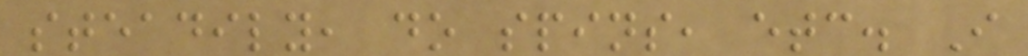steadily, do spins, etc. I
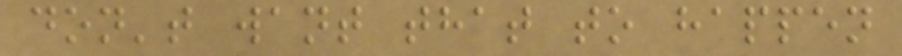don't want that to happen
